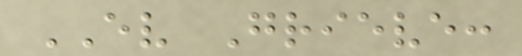EV Grieve:
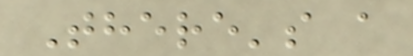There's a
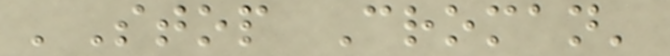'Stop Croman'
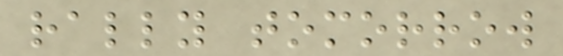rally tomorrow
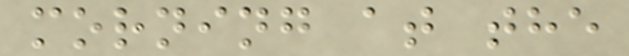morning at the
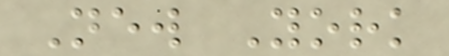New York
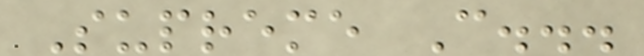Supreme C...
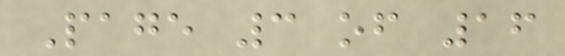Page 3 of 16
